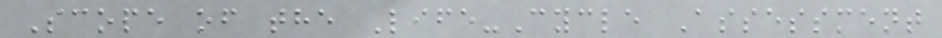Scope of the Life-Cycle Assessment
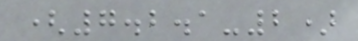(7.2.1-2)
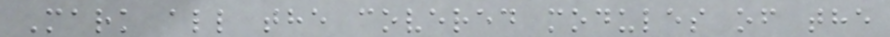Mark all the covered modules of the
